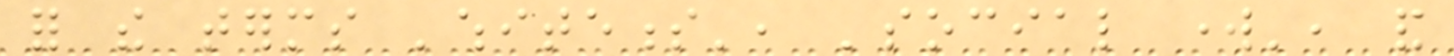for the terms 'whiteness', 'social work', and
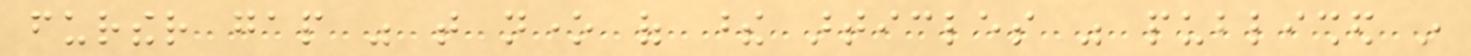further gap was that none of these articles was published in
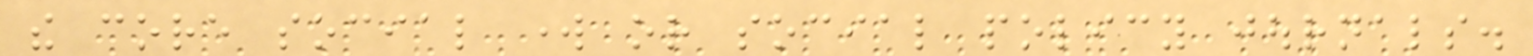the core social work or social policy journals.
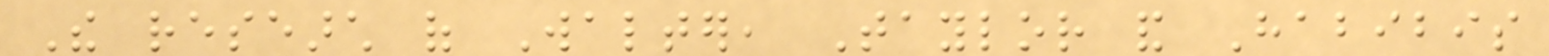The research of Walter, Taylor and Habibis
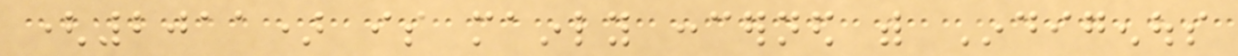(2011) is mainly concerned with Indigenous
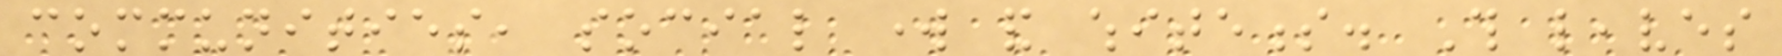communities, social work and whiteness. This leaves
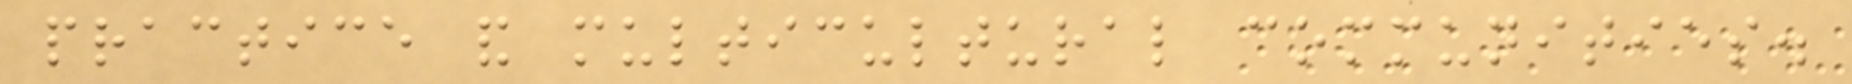practice and multicultural communities.
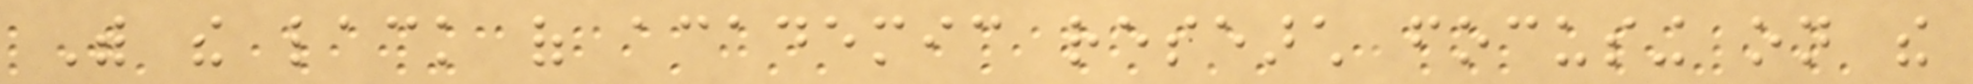With the lack of academic research focusing on the
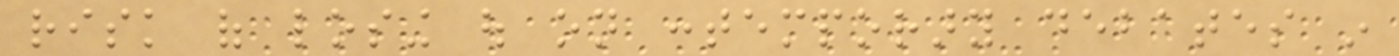risk of losing out on contemporary debates in
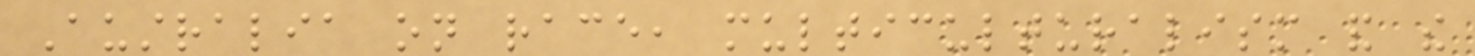Australia on race, multiculturalism and the
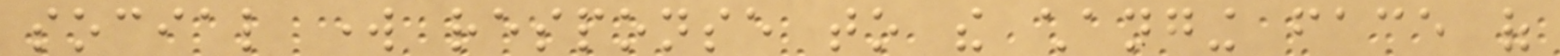social work response to the changing face of
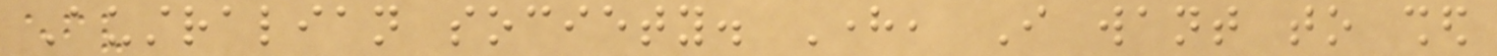Australian society. Here, I want to shed
